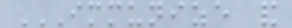IMMUNIZE AND
